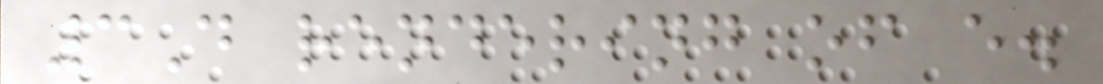3D rendering of e.
